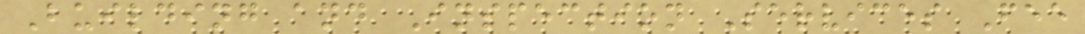Building and Inspection Services Fee
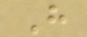H
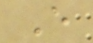E
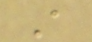A
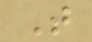T
